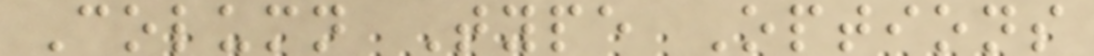Column Type Options
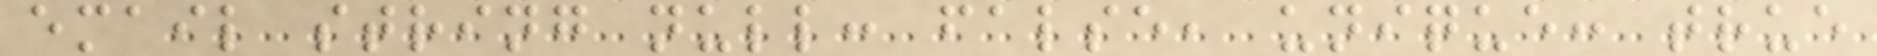email string null: false, unique: true
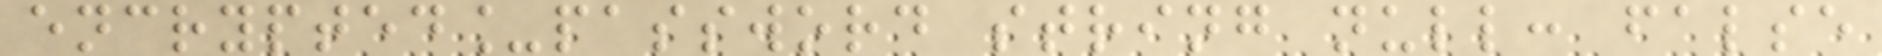encrypted_password string null: false
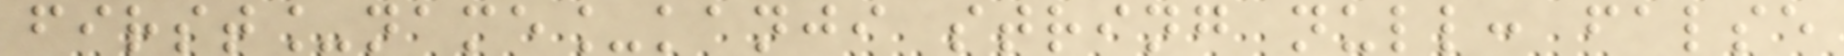first_name_kanji string null: false
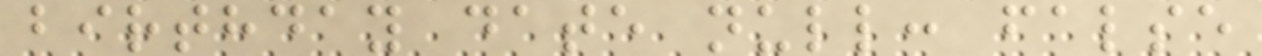birthday date null: false
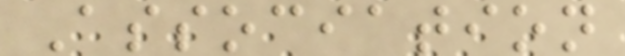Association
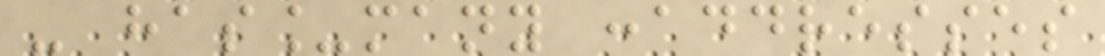- has_many :addresses
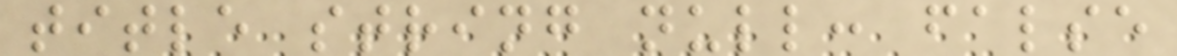title string null: false
